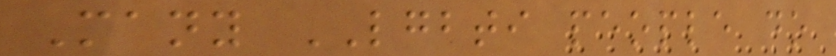Many LGBTI people do
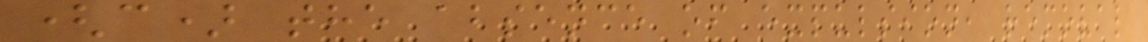(c) the absence of expulsion, removal
